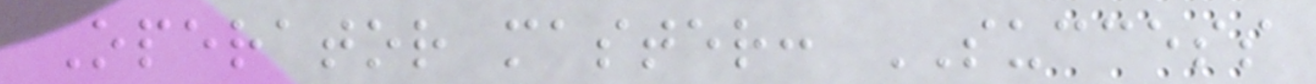Operator master: SUCCESS
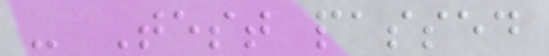- Test passed
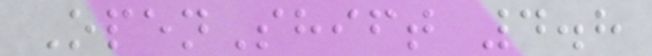OpenShift 4.8
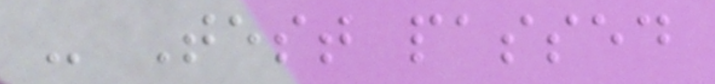- Test passed
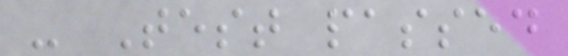- Test passed
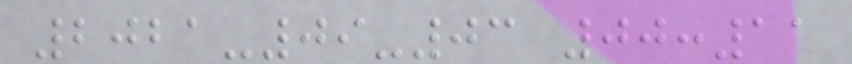2021-09-03 00:11
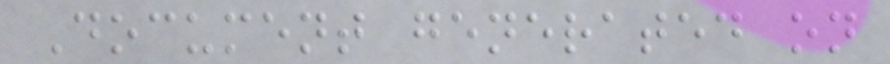Document generated on
